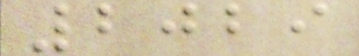2029
